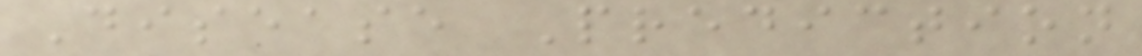Disease Prediction
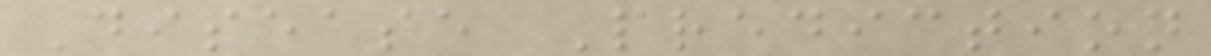Disease Prediction
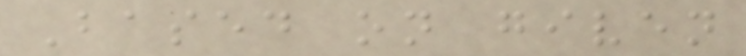Based on given
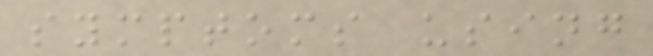symptoms using
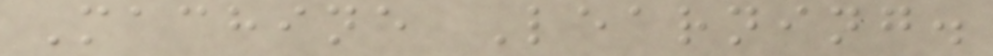Machine Learning.
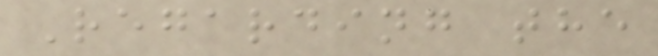Regarding the
